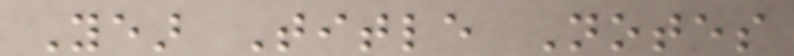Year Title Notes
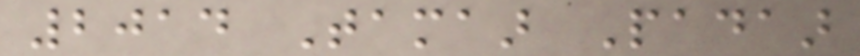2014 Tamaar Padaar
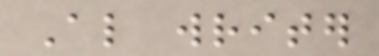Also writer
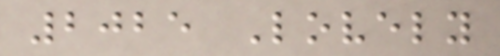2025 Lovely
